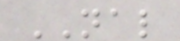NAL
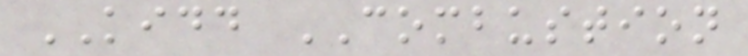KIDD COMBUSTION
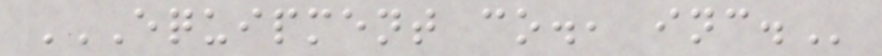EQUIPMENT CO., INC.
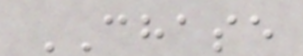CHASE
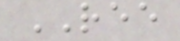REE
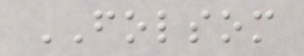FOLSOM
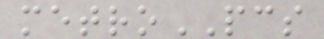metroPCS
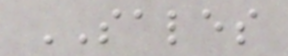SALES
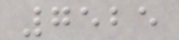7525
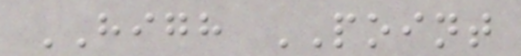HIGH POINT
